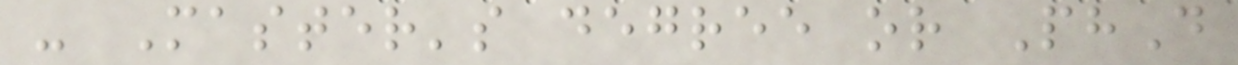- Master's degree or PhD
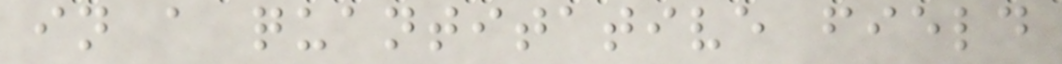in a quantitative field
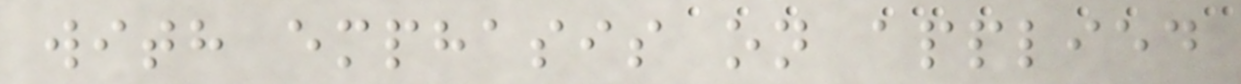with emphasis on applied
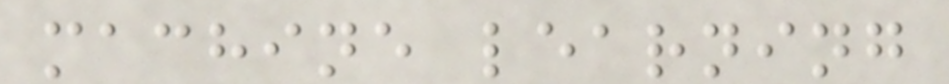machine learning
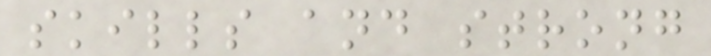skills and strong
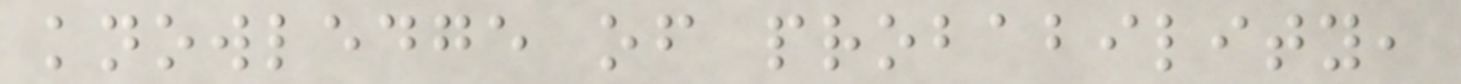knowledge of probability,
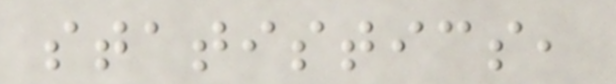statistics,
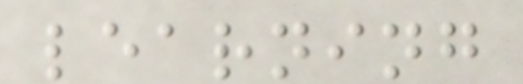learning
